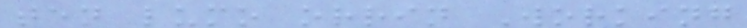ten lumo orrin Working
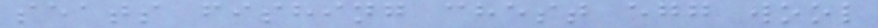seats fishing chest egg wool
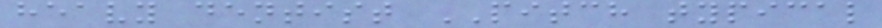heavy dentist PITCH typical
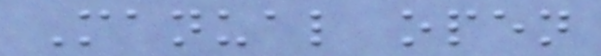Manual open
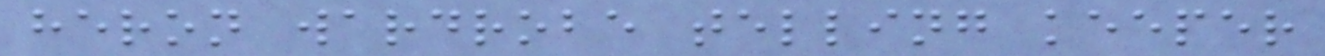heron wardrobe telling keeper
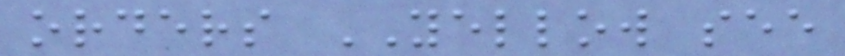orders YELLOW see
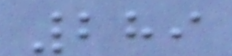289
